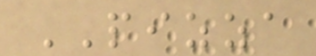PIZZA
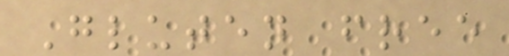Gluten free
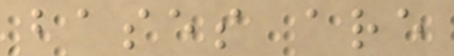bases are
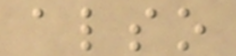also
